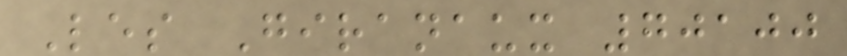Les Giranaux 70100
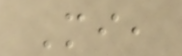Mi,
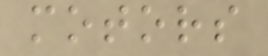motors
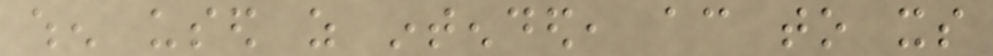when used as intended, according to its
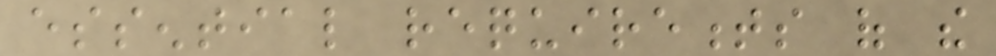essential requirements of the
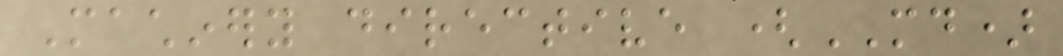Machinery directive (MD)
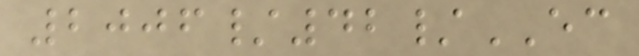2006/42/EC
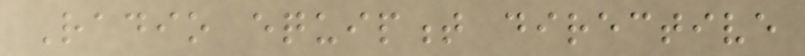Radio equipment directive
